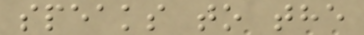speaks to the
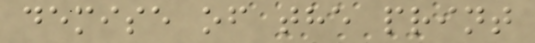demise of the print
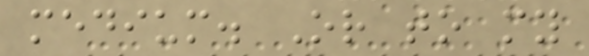medium. Or to my
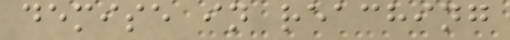demise in reaching
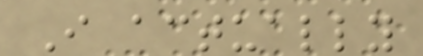I actually
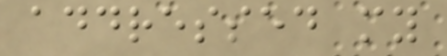addressed my
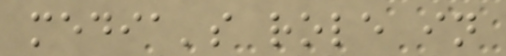media's role in
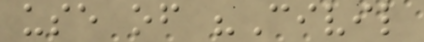use of "Civil
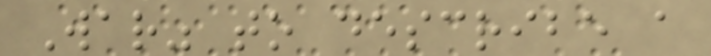War" to describe a
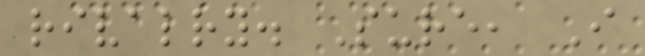rivalry. Sure, I
